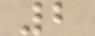2
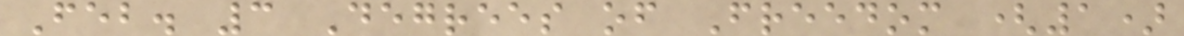Feb. 3 Degrees of Freedom (1)
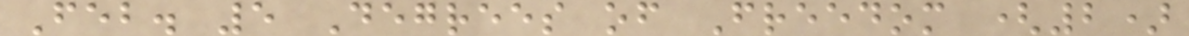Feb. 5 Degrees of Freedom (2)
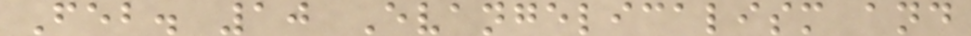Feb. 10 Evangelicalism and
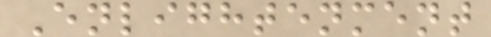Enlightenment
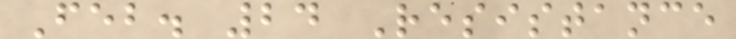Feb. 24 Resistance
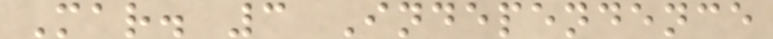Mar. 3 Independence
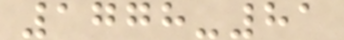1778-81
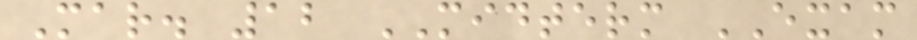Mar. 12 MIDTERM EXAM
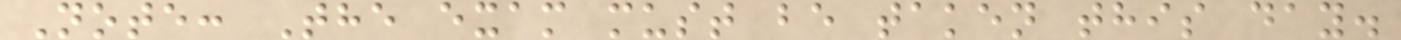Note: The exam must be taken this day.
